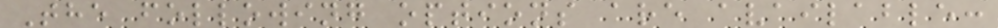The following options are available:
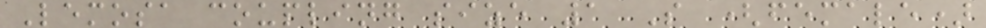Lemosa coupling size 1 S (female)
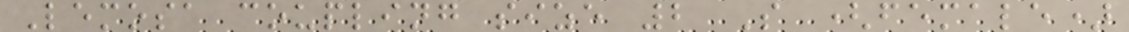Lemosa coupling size 2 S (female)
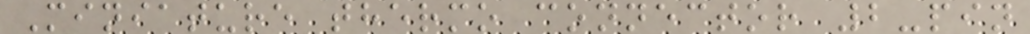Miniature thermo connector 2-pin
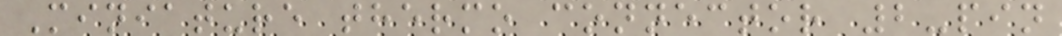Miniature thermo connector 2-pin
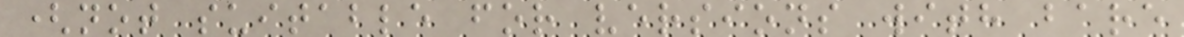(not suitable for versions with bare
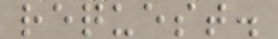request.
